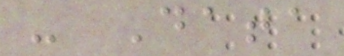- Data
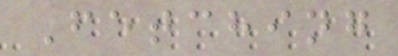Fetching
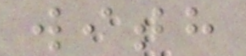with
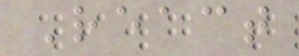React
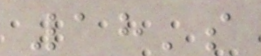18's
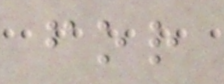for
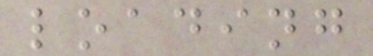loading
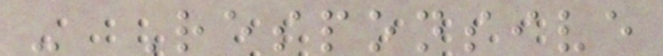- Responsive
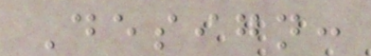Design:
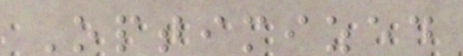Optimized
